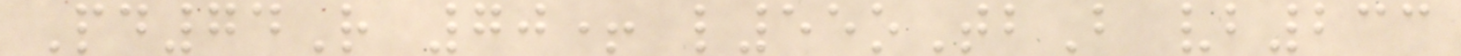Pd74R 70+ l55oTbB vb233
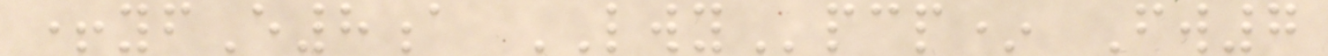+yfE8a LWYpcp* Fw7
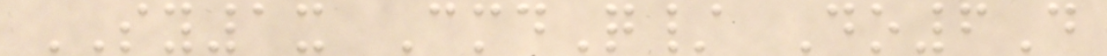SY1x CmdQ/ Do6D
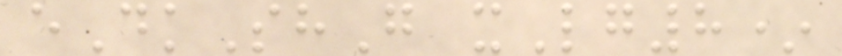eDkShG xLg8*
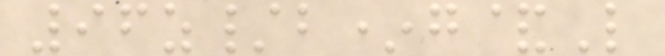96z/b*g&L
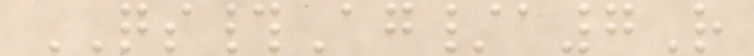QS#Ag/a7R
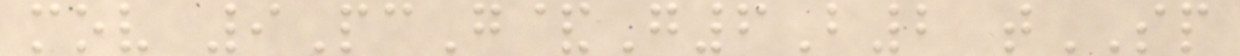mov 9PcG&G6B2 tSP
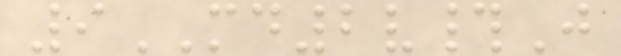9MD2v#J
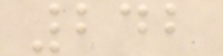242
